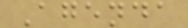Agenda
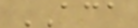ACA
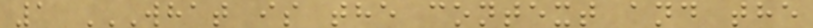1 WHAT IS THE CONTEXT AND THE
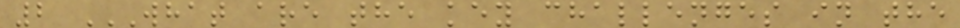2 WHAT ARE THE KEY CHALLENGES IN THE
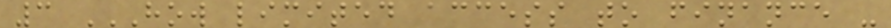3 HOW LIMITED ACCESS TO FINANCE -
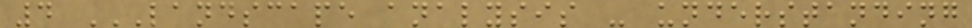4 LANDSCAPE ANALYSIS - UNDERSTANDING
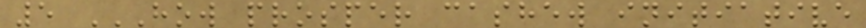5 HOW PROSPER CASHEW INITIATIVE
